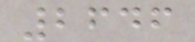2646
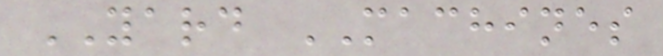YARD MACHINES
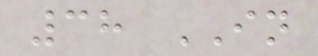38 IN
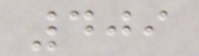409
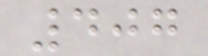407
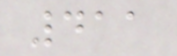411
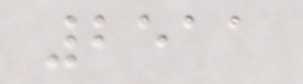2511
